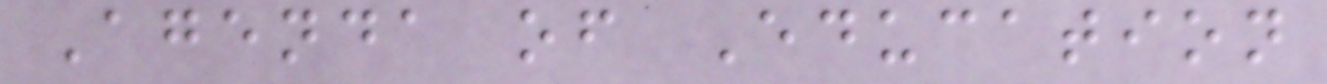Agenda of Education
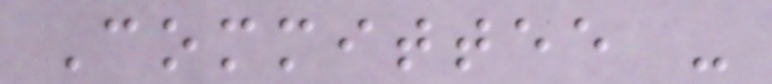Committee -
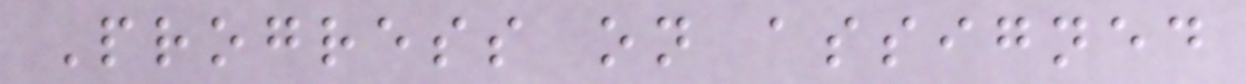Progress on assigned
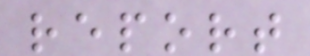report
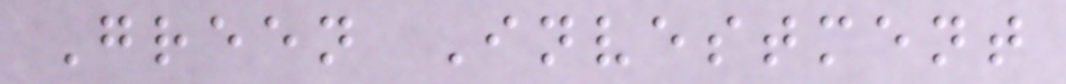Green Investment
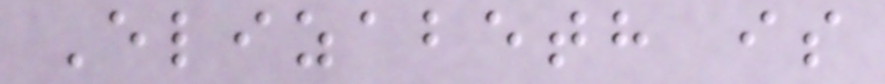Elizabeth is
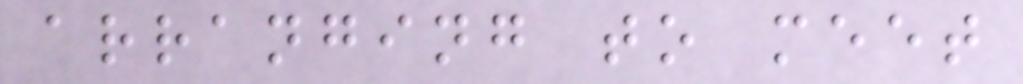arranging to meet
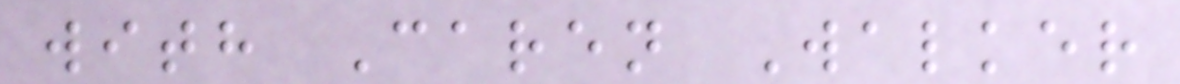with Caren Walker
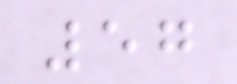57
